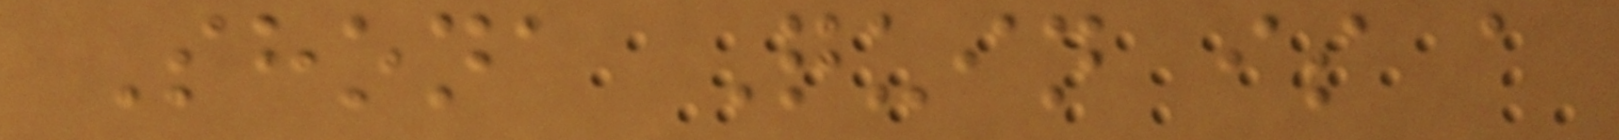Shona Quin is a
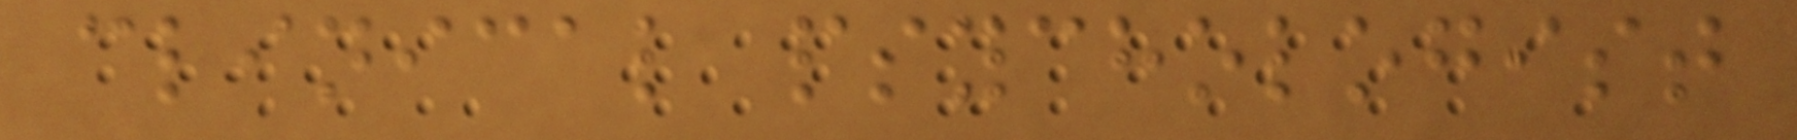clinical psychologist
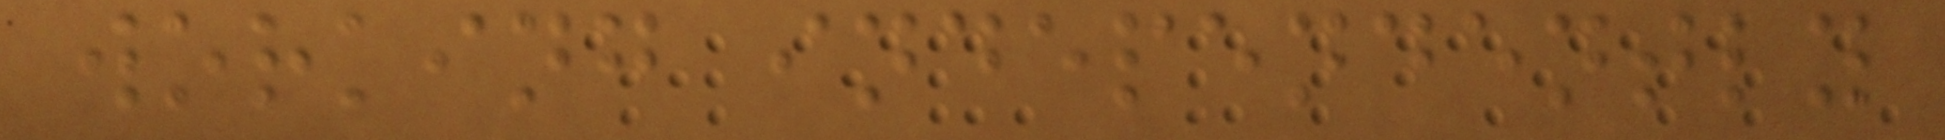working independently
